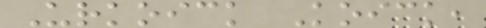Urkoick Koick,
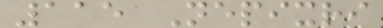115 Nepixri
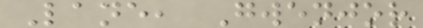Lane, Gwenjor
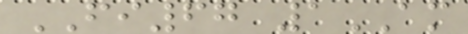FI67 1AM
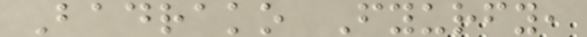Badrako Fyurfy,
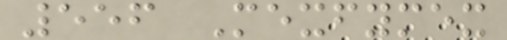556 Mexfymex
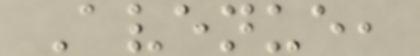Avenue,
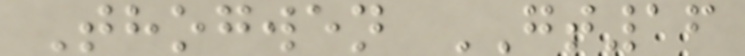Thogwen GT16
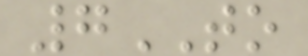7TO
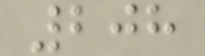208
